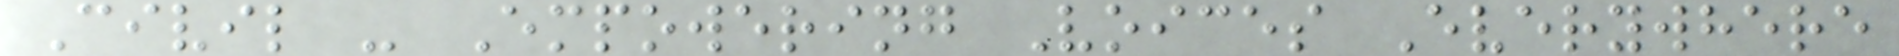Civil - Empowering Voices Everywhere
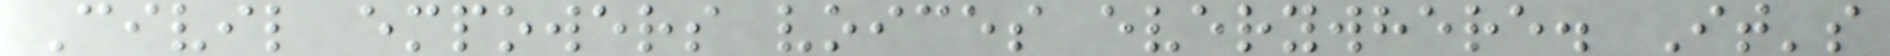Civil empowers voices everywhere. It's
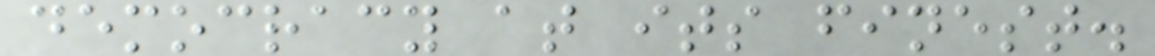democracy at its finest.
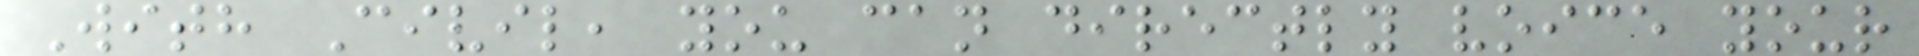With Civil, you can directly voice your
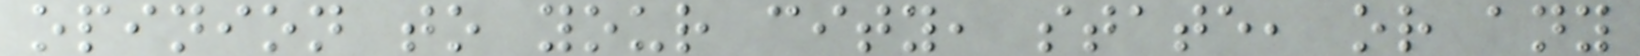opinion to your city, state, or any
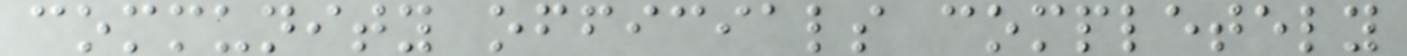community officials completely
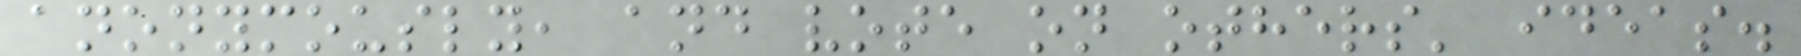anonymously, and vote on others' ideas.
